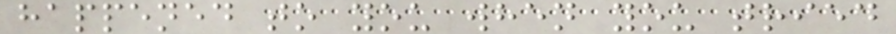happened to you when you tried
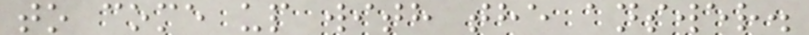to come up with the answer.
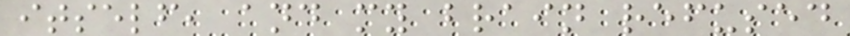itself, and my brain refused
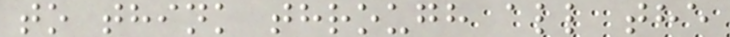to think through all the
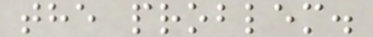the problem.
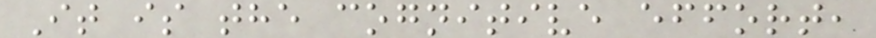It is the cognitive effort,
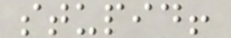stupid!
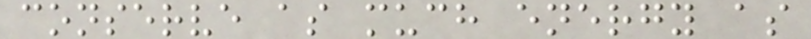conserve as much energy as
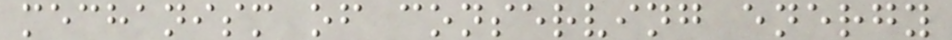mechanism of conserving energy
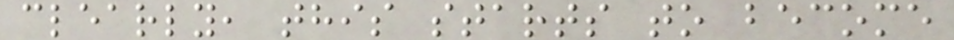clearly, this starts to become
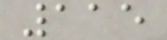115
